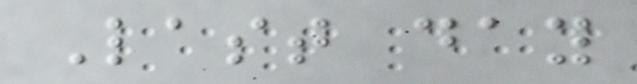Last day
